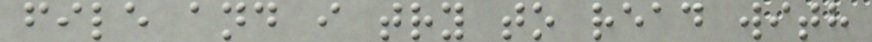file and i try to read with
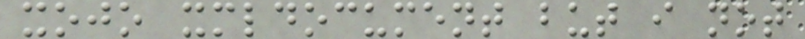xojo xmldocument but i not
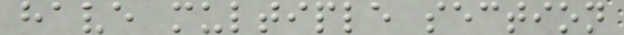have multiple section
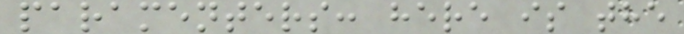paramenters: here is the
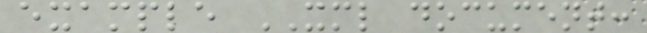example XML document:
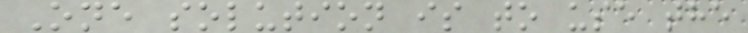One solution is to use the
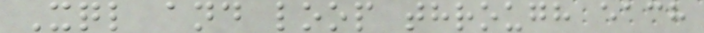Xql and loop through each
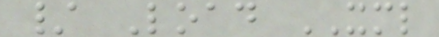/ Load XML
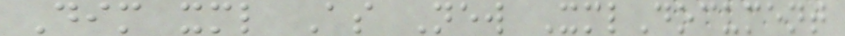Dim xml As New XmlDocument
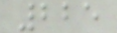225
